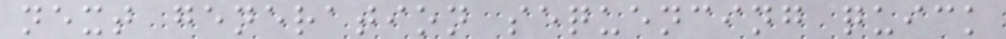next generation sequencing quick
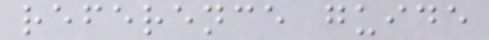reference guide
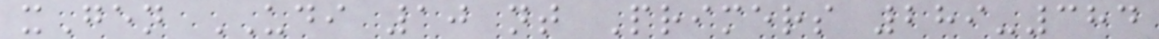xGen UDI 10 nt Primers 289-384
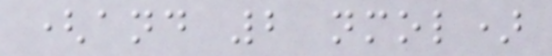(and 2 nmol)
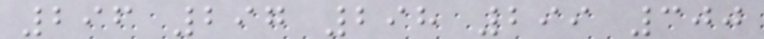296 297 298 299 300
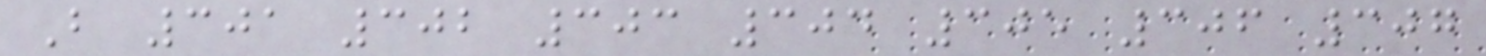B 301 302 303 304 305 306 307
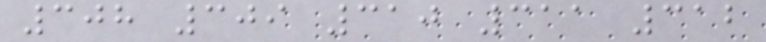308 309 310 311 312
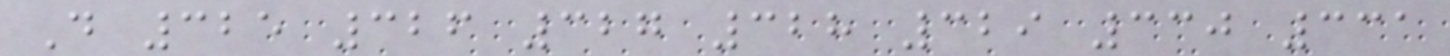D 325 326 327 328 329 330 331
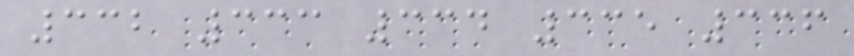332 333 334 335 336
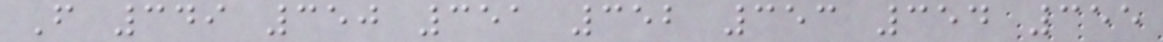F 349 350 351 352 353 354 355
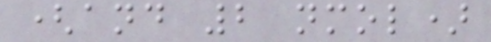(and 2 nmol)
